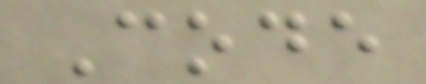Code
